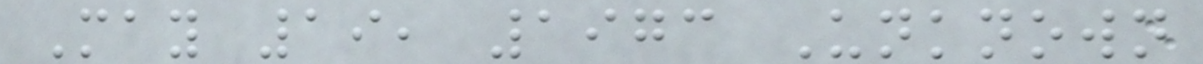May 19, 1973 Unknown
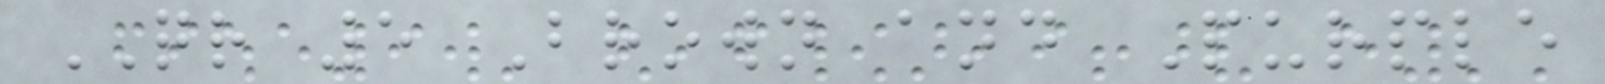QR 5 Brown and Purple
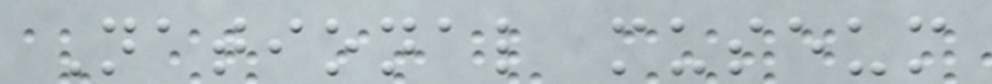National museum
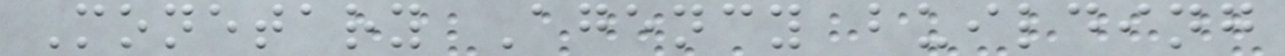Monetary Agency building
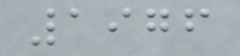1976
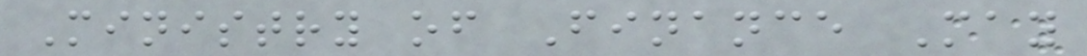Ministry of Finance May
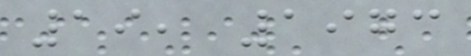19, 1973
